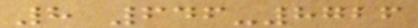8 646-8726
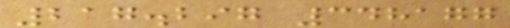217.297 348177
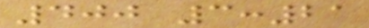400 3:21
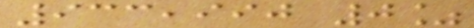933,990 0%
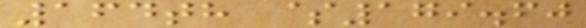164th $179.60
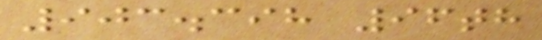903.398 96th
